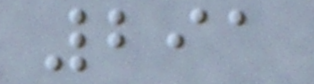291
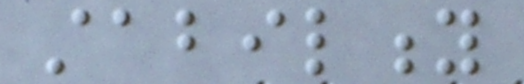stability
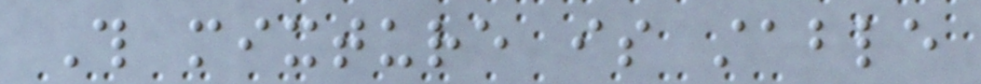This mixture is stable
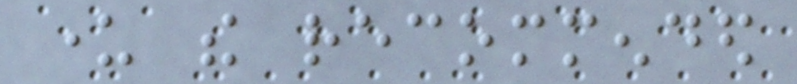under the recommended
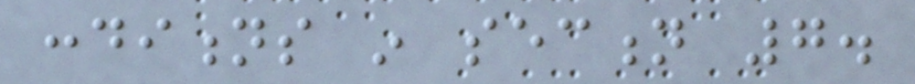conditions in section 7.
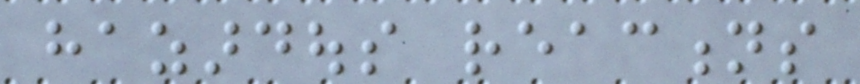hazardous reactions
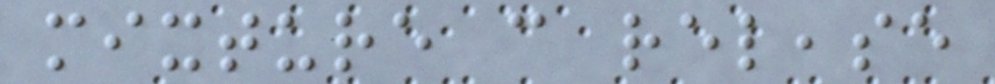mixture can release
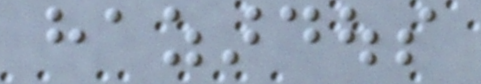hazardous
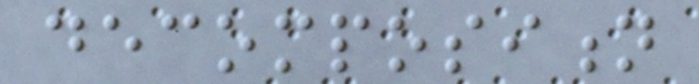decomposition
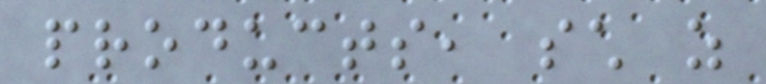products, such as
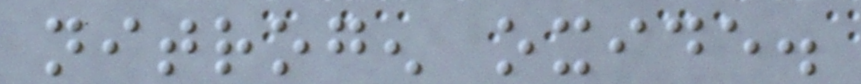nitrogen oxide.
